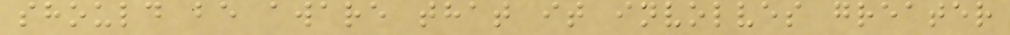should be aware that it involves greater
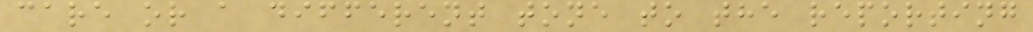care or a different tone to the reporting
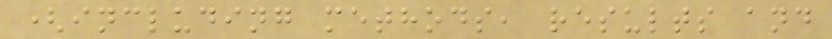(including methods, results and
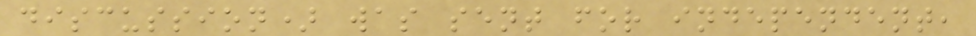discussion) was sent for independent,
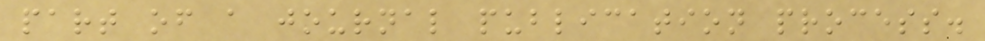part of a journal publication process.
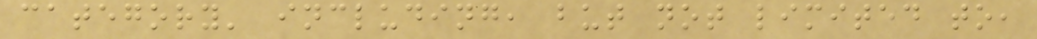category' including, but not limited to,
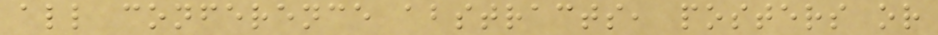all conference abstracts, posters or
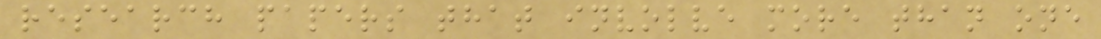research papers that involve more than one
